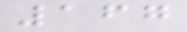167
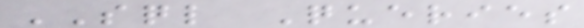SQL Queries
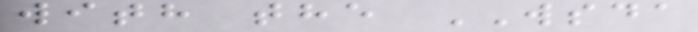with the WSDA
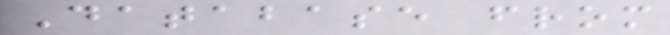Database from
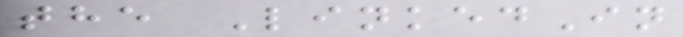the LinkedIn
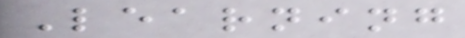Learning
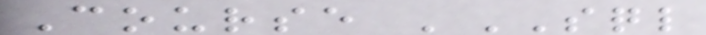Course 'SQL
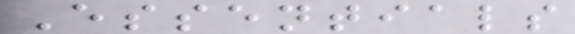Essentials
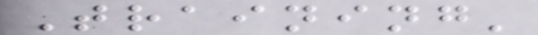Training'
